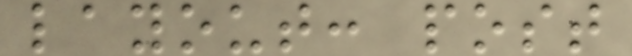layout: post
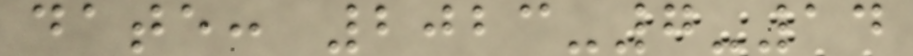date: 2023-7-14
